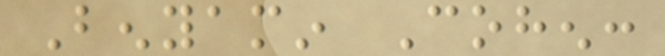Benyamin Cohen:
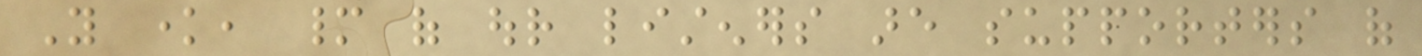You know, many of our listeners are supporters of
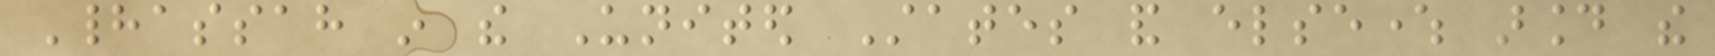Hadassah in the United States and elsewhere around the
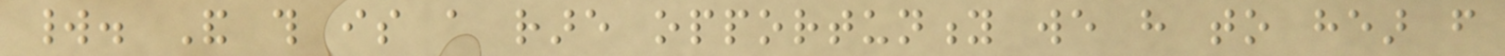world. And this is a rare opportunity we have to hear from
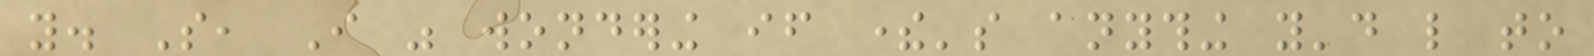you. So, I was wondering if there's anything you'd like to
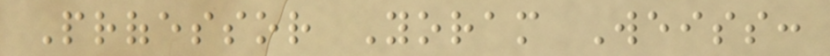Professor Yoram Weiss:
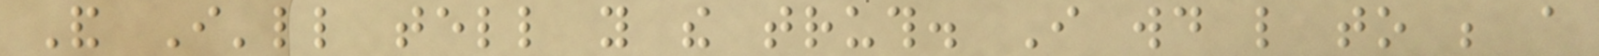And I'll tell you the truth. I would like to be a
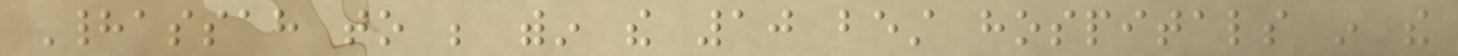Hadassah to be within the 10 best hospitals in the
